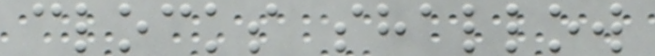clocks shallow
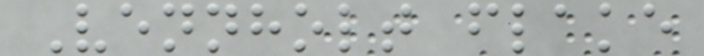Vennholt flake
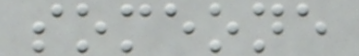someone
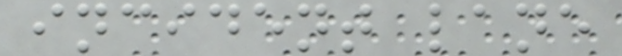incident lane
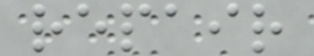repair
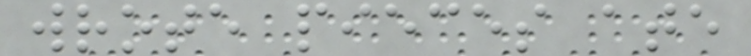wrote pieces ate
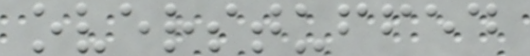overstuffed
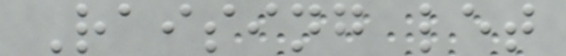Raising let
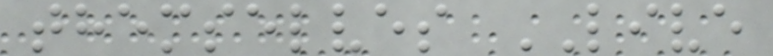themselves LIVE
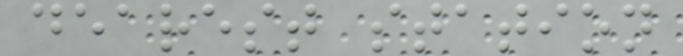dearest station
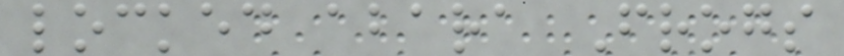locked abara Frogs
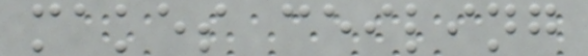makes ceiling
